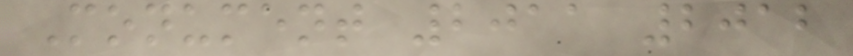Monument 2011 2012
